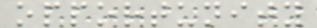opportunity
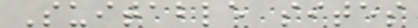Suitable sites
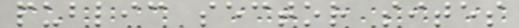public sector sites
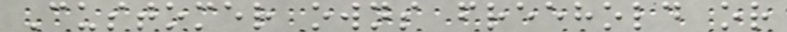Customer owns freehold or
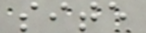site
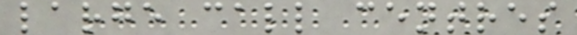large call centres
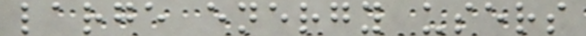large energy users
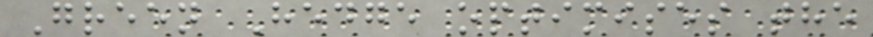Green Hedge optimises the
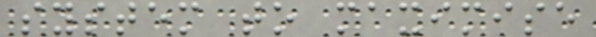system to maximise
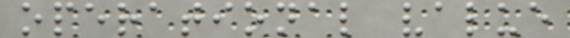operational value
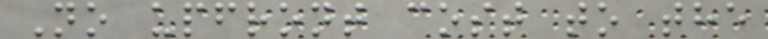No upfront cost to the
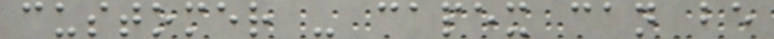customer - capex can be
